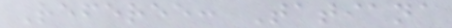Referee: Tatiana
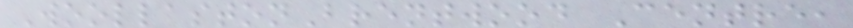WoollastonBrentwood Centre,
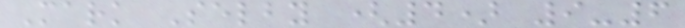Mark Selby (4) 9-6
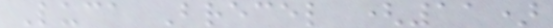Luca Brecel (11)
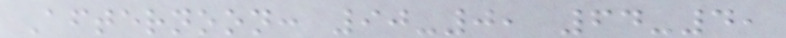Afternoon: 90-0, 64-4,
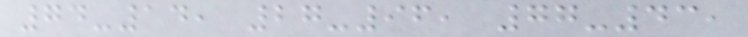74-14, 27-96, 77-43,
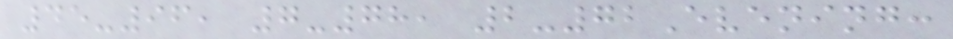45-96, 7-78, 2-72Evening:
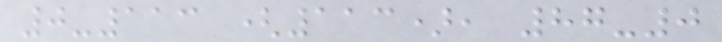0-113 (113), 87-0
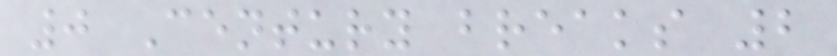0 Century breaks 2
